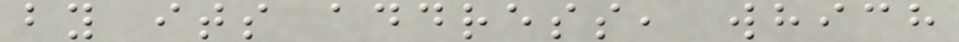by its address, which
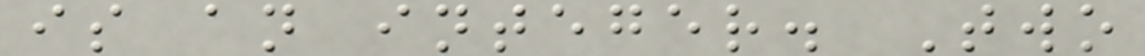is an integer. Two
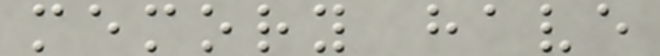memory have
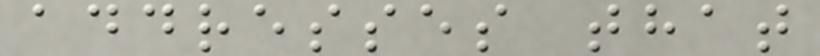addresses that
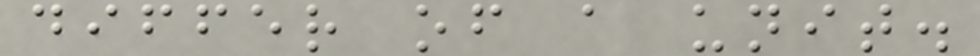differ of a unit.
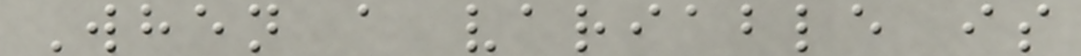When a variable is
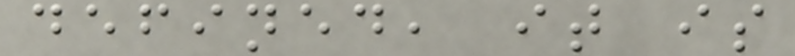defined, it is
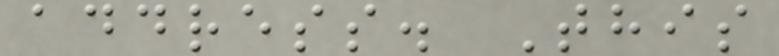address. This
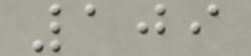109
